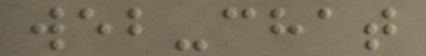web-chat
